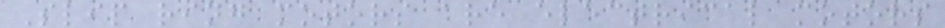Slip ring motors are electrical motors
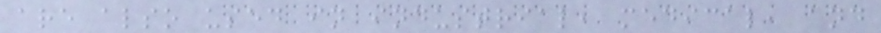are also used in industrial, medical, and
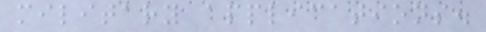military applications.
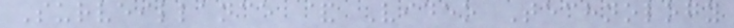Surveillance & Video Technology
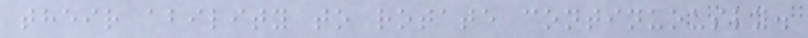their ability to rotate continuously.
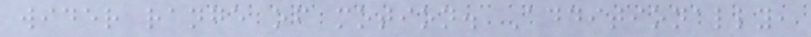wider range of motion. Additionally,
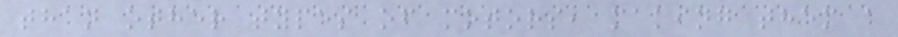than other types of motors, making them a
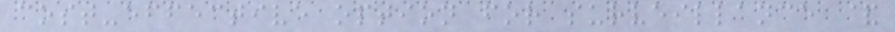cost-effective option for surveillance &
